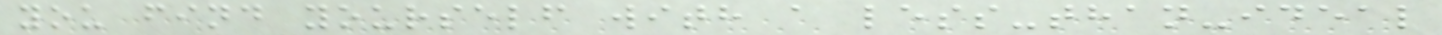you find yourself with a less-than-ideal
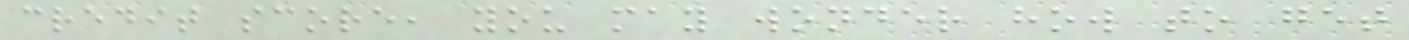credit score, you may wonder how to get
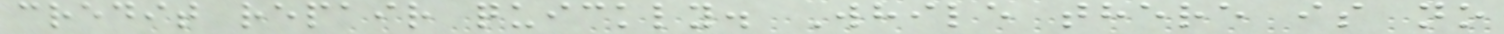credit repair quickly. While there is no
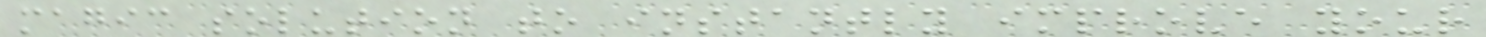magic solution to instantly improve your
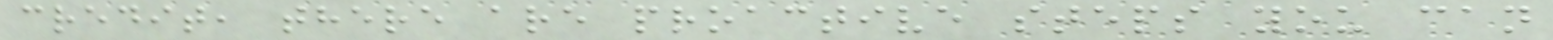credit, there are proactive steps you can
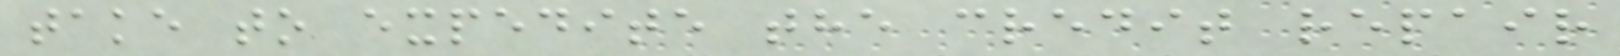take to expedite the credit repair
